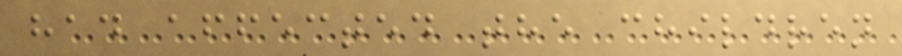had affected the children
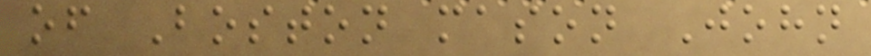of Boston mason John
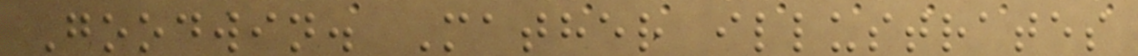Goodwin. Mather illustrates
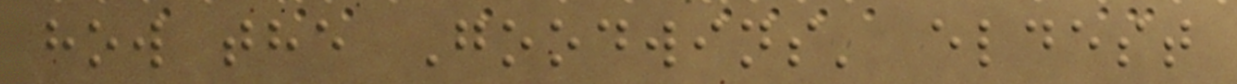how the Goodwins' eldest
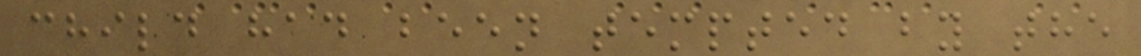child had been tempted by the
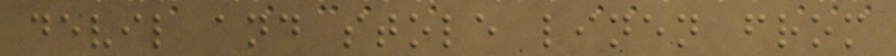devil and stole linen from
